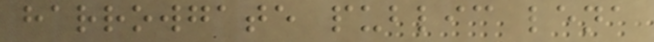harrowgate public lena
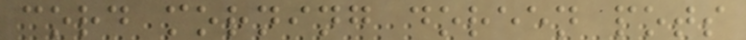cord morning doreen pots
